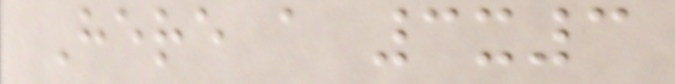Here a 3x3
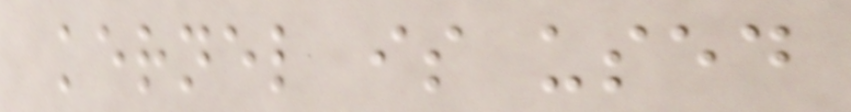kernel is used
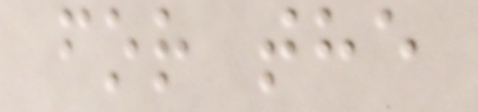for the
